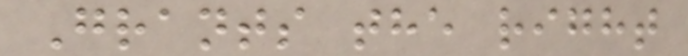Grants the right
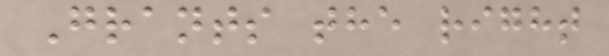Grants the right
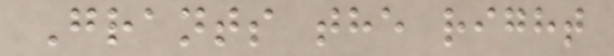Grants the right
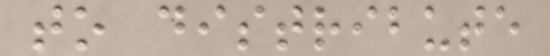to distribute
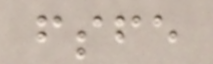fsfe
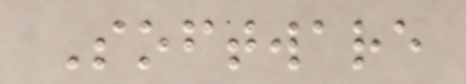Software
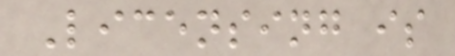Licensing is
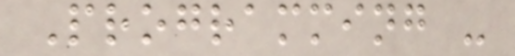Programming -
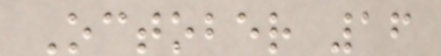October 16
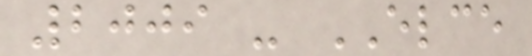2009 - ELCE
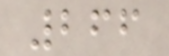266
